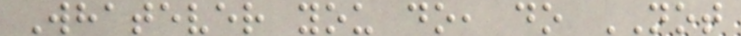Whatever you do, do NOT
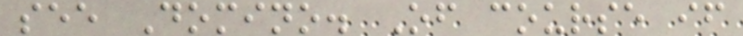see Domino. Of course if
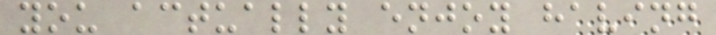you actually enjoy having
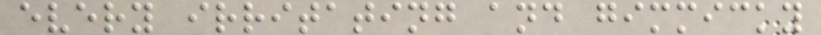every irritating and gimmicky
